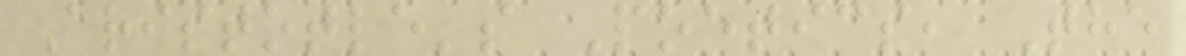Aristotle's Poetics, The
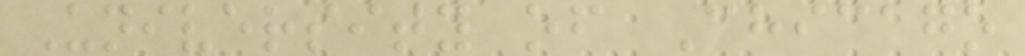University of Chicago
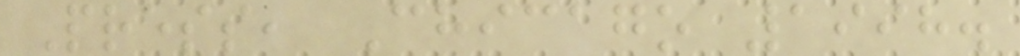Press, Chicago 1998.
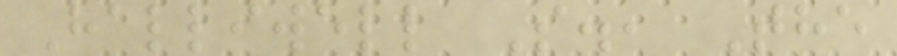Halliwell S., The
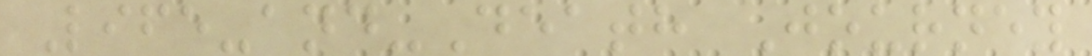Life-and-Death Journey
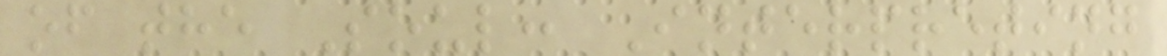of the Soul: Interpreting
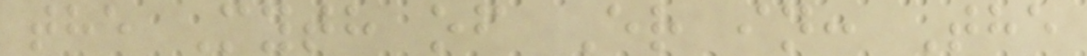the Myth of Er in: The
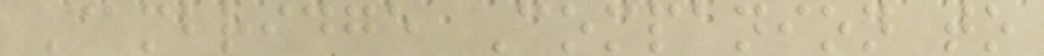Cambridge Companion to
